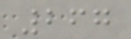267
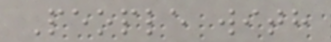People with
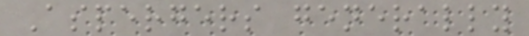Aspergers generally
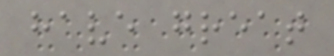have great
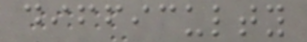difficulty
